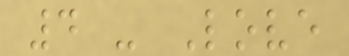4 - Love
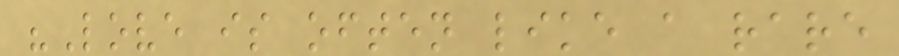"Love is often like a rare
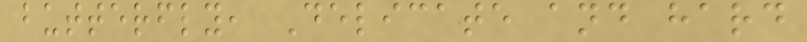butterfly, Delicate and hard
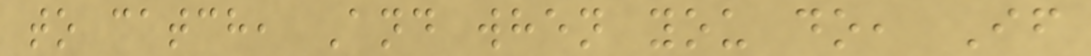to catch, And when you do, If
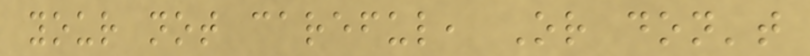your not careful, Or don't
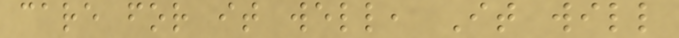care for it well, It will
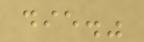die."
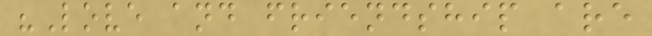"Love and friendship are
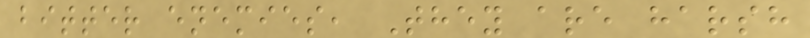bitter enemies, They are harsh
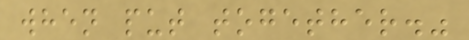when put together."
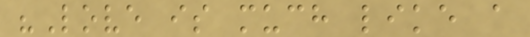"Love is much like a
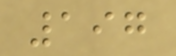197
